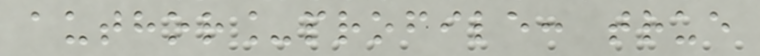author_profile: true
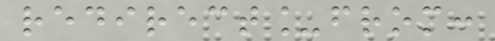redirect_from:
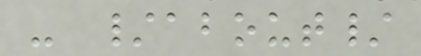- /about/
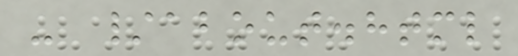- /about.html
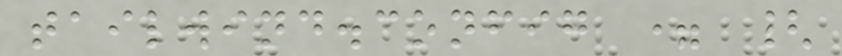tailwind.config = {
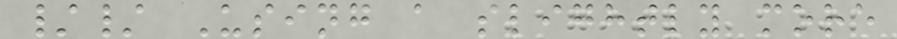// Using a slightly more
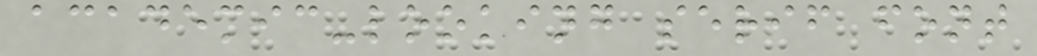academic-looking serif font
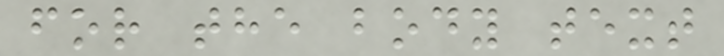for the body text
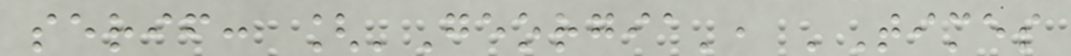serif: ['Georgia', 'Times
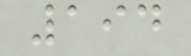194
